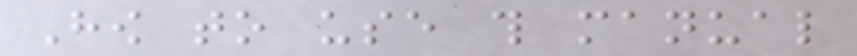How to use this manual
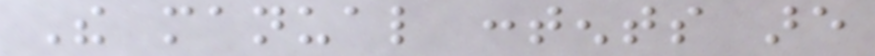The manual contents are
